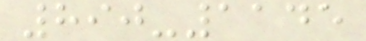890-1145
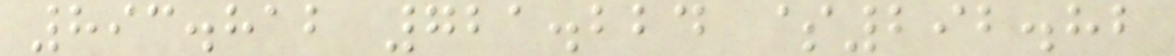893.812 721.224 $292.82
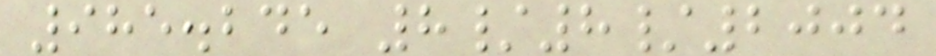985.245 8/8/2004
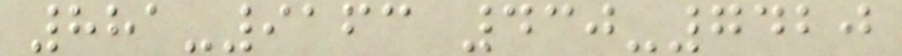881-9163 430-7420
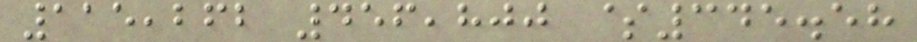115,262 456,800 $345.58
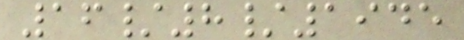16/8/1945
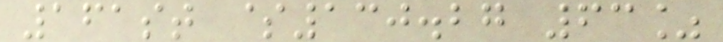161st $130.27 63%
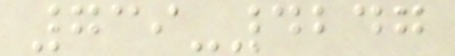739-4247
